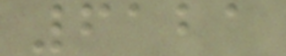6121
